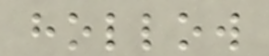hollow
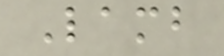Lamb
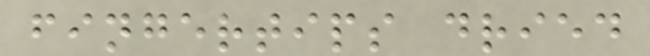fingertips dried
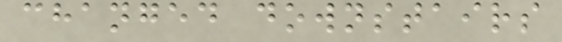changed downstairs
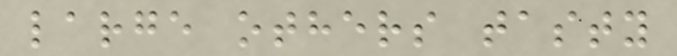large others tasty
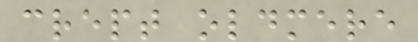crept oldmere
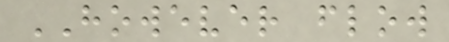HOWEVER flow
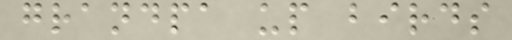grandpa up birds
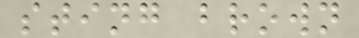sting brown
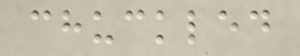chuckled
